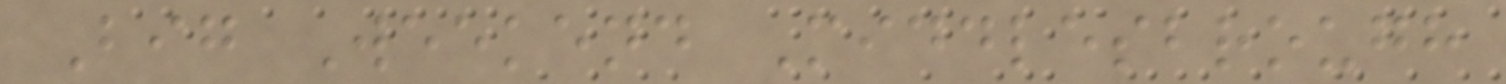Big Weekend Middlesbrough
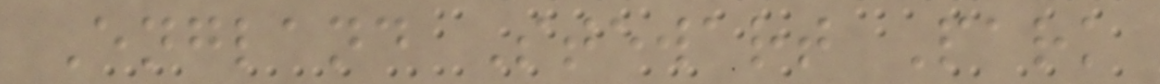England Stewart Park
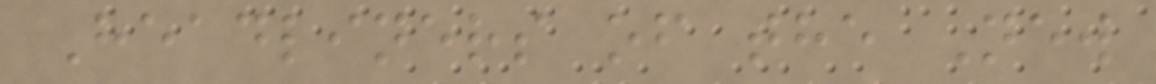Headliners of the New
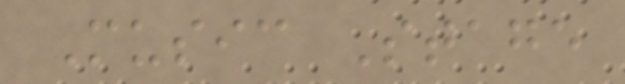Music Stage
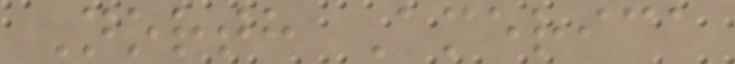North America
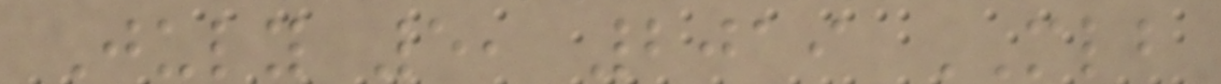July 5, 2019 MLB
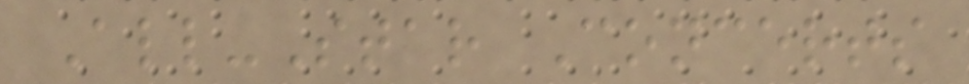All-Star Concerts
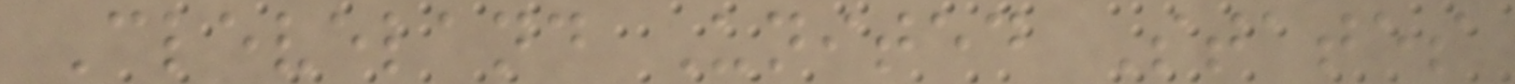Cleveland United States
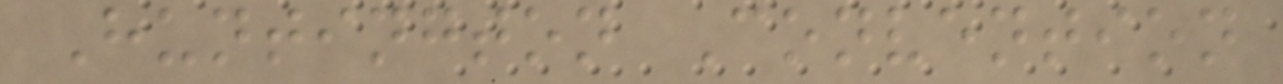Huntington Convention
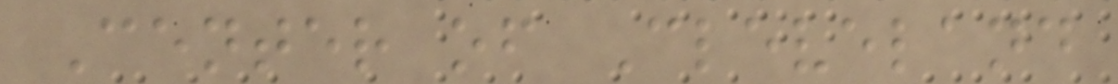Center of Cleveland
